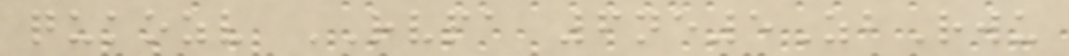qukozv RVPA 6ne5ZbRwu
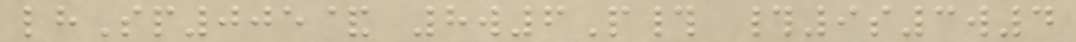lhSp005& 8w6P# #9s3w4
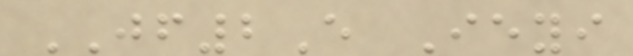JF2E Ieyi
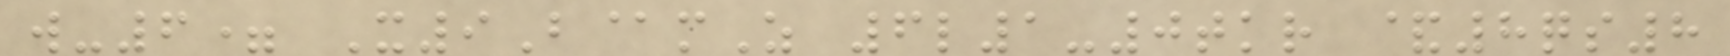w-6= X9B@mZ 6l1-0tkr &8qs8
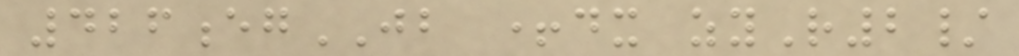426egJB +dx zyR2/
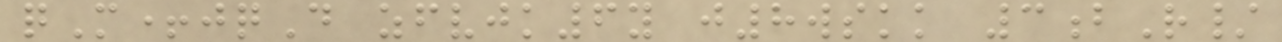qM+jqD zfvjk6y j8wskk 3bR/
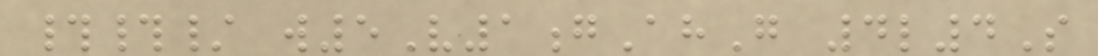##/ w5V1gAhG 4l4S
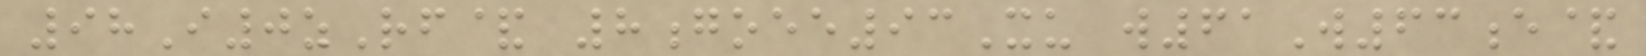98I0zRf& 8goee93Xu w61W63e&
